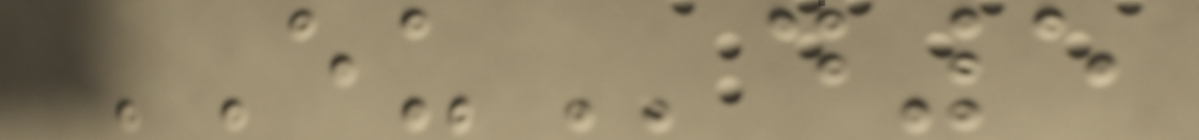EUd5
